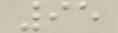95
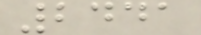2441
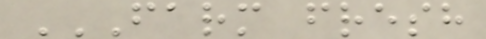FARM FRESH
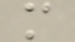m
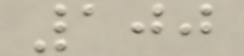100
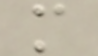m
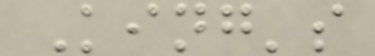King's
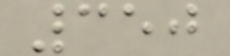350
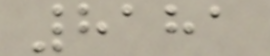8181
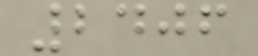2406
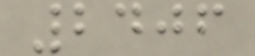2406
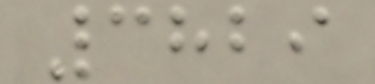3829
